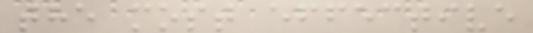the most effective
